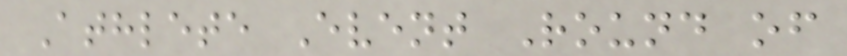Athlete Event Round of
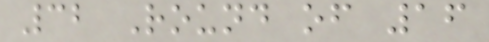32 Round of 16
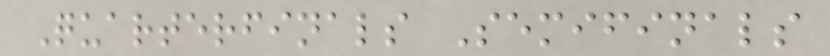Quarterfinals Semifinals
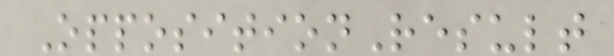OppositionResult
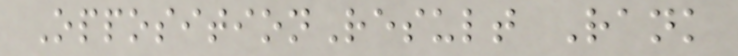OppositionResult Rank
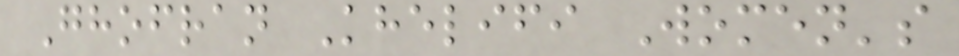Ghofran Khelifi Women's
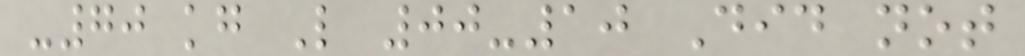-70 kg L 00-10 Did not
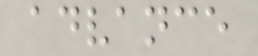advance
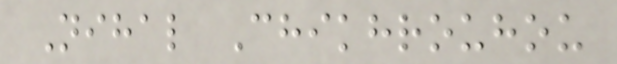Nihal Chikhrouhou
